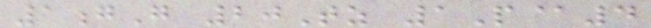1gG 20Tz 1P@4
